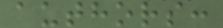authors:
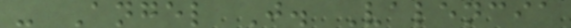- Angel J. Valencia
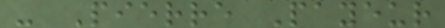- Pierre Payeur
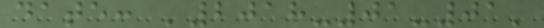date: '2018-01-01'
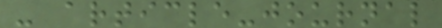- article-journal
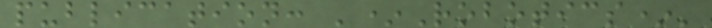publication: '*Robotics*'
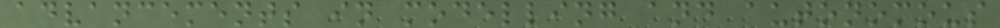advancements in modelling and autonomous
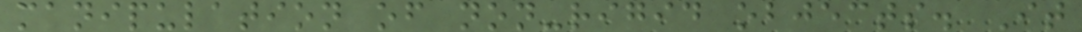manipulation of non-rigid objects. It
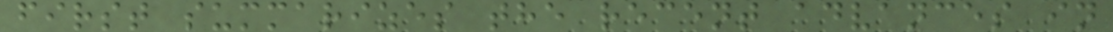first summarizes the recent advances in
